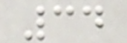34
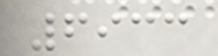6933
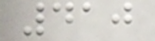410
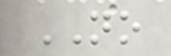NO
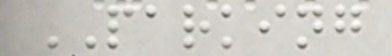PARKING
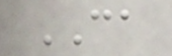CA
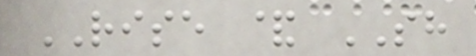RISE & SH
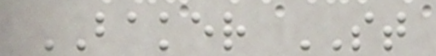BAKER ST
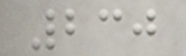230
